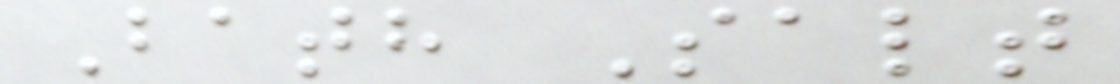Bath Salt
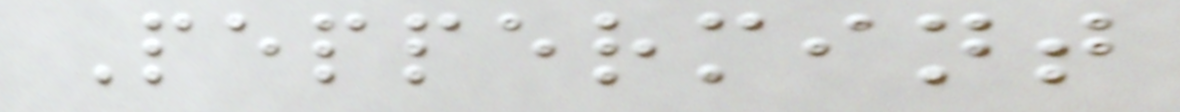Peppermint
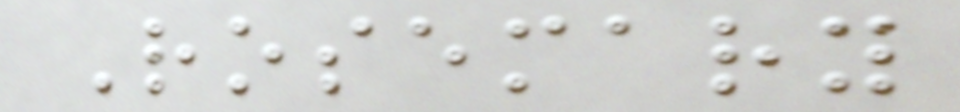Rosemary
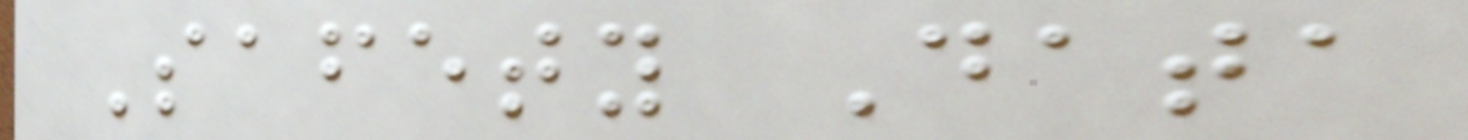Safety Data
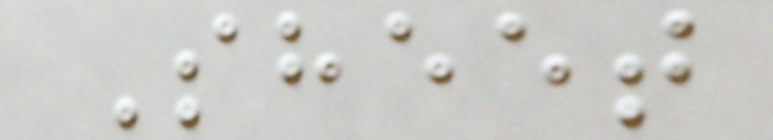Sheet
